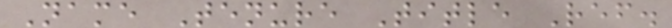Name Tenure Title Ref.
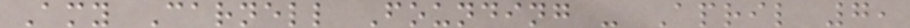Amy Carnell Founding - April 7,
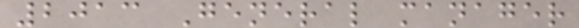2013 General manager
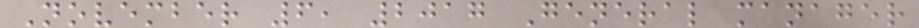November 6, 2017 General manager
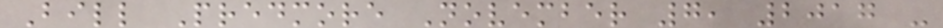Bill Predmore November 7, 2017 -
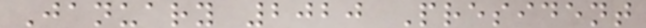January 2020 President
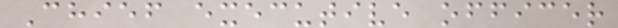Chief executive officer
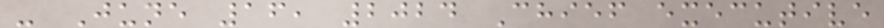- June 16, 2024 Chief executive
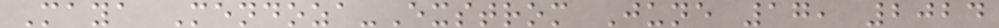Maya Mendoza-Exstrom June 17, 2024
